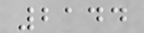2144
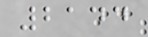2144
